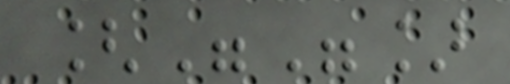[""]
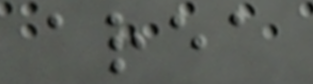area
